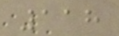118
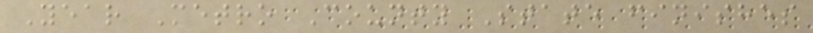Year Metro County State finishes
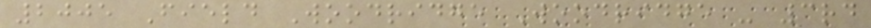2005 Field Woodridge Woodridge - 3rd
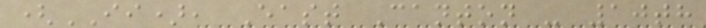(II), East Canton - 10th
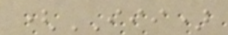(III)
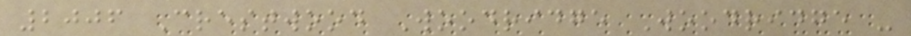2006 Crestwood Woodridge Woodridge -
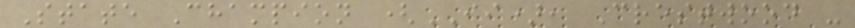State Champion (II), Crestwood -
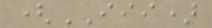(III)
